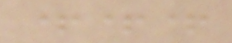+++
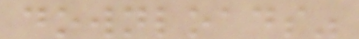downloads"
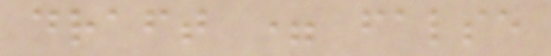draft = false
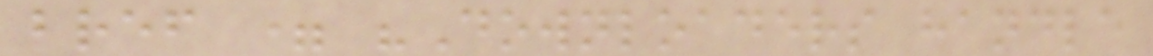bref = "Downloaders handle
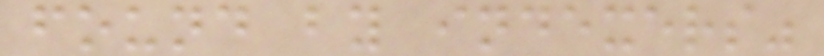found by indexers"
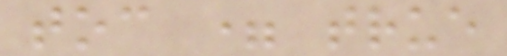toc = true
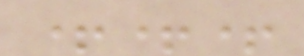+++
